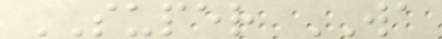SUPER WA
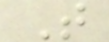T
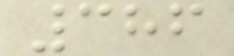386
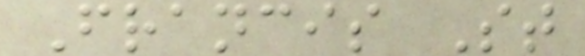Francis St
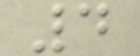4
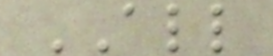ALL
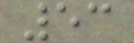53
